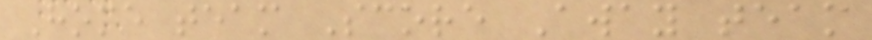Home team Score Away team
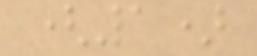(1)
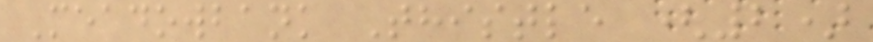Meadowbank Thistle (2)
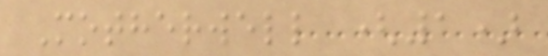Motherwell (1)
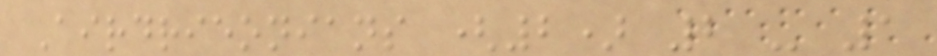Airdrieonians (2) 2 - 1
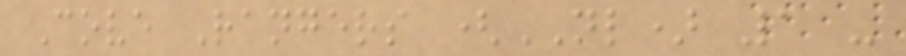Cove Rangers (NL) 1 -
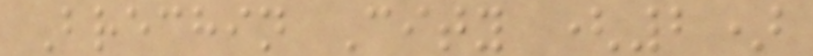Brechin City (2)
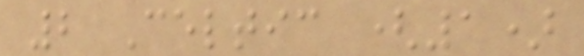2 Celtic (1)
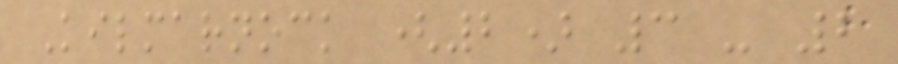Kilmarnock (2) 3 - 2
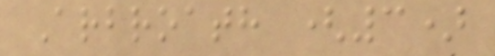Arbroath (3)
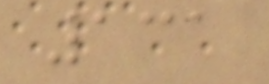131
